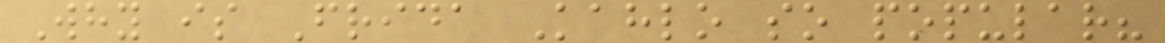Why is Frida Kahlo so popular?
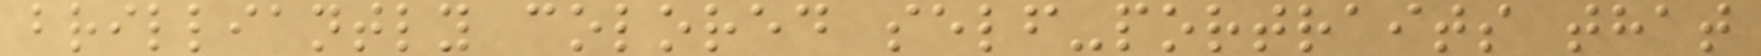brilliantly colored self-portraits that
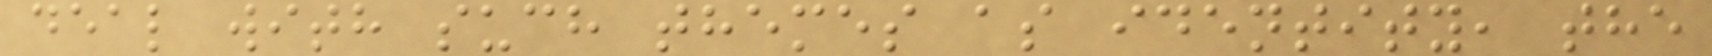deal with such themes as identity, the
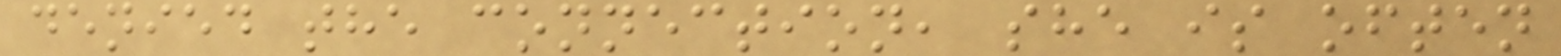denied the connection, she is often
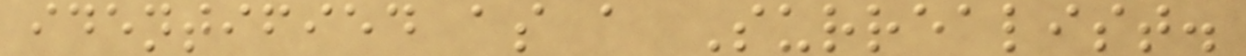identified as a Surrealist.
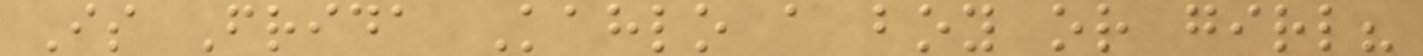Is Frida Kahlo a boy or girl?
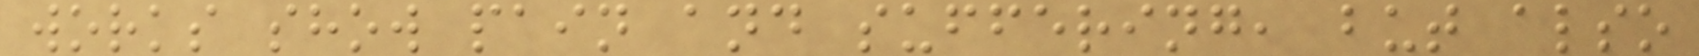works show pain and suffering, but also
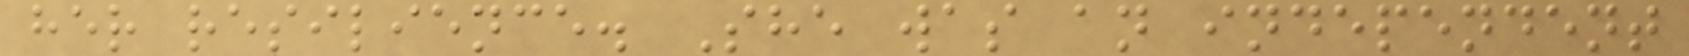her resilience. She was an independent
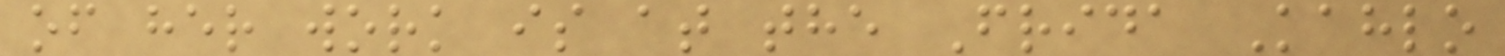of her work is at the Frida Kahlo
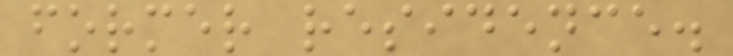former residence.
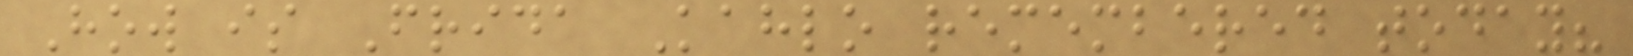How is Frida Kahlo remembered today?
